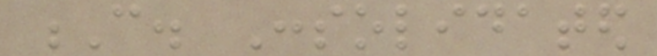C. Consolidated
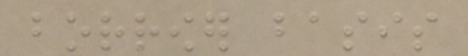borrower basis
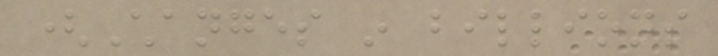(Changes in billions
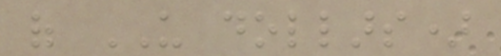of US dollars)
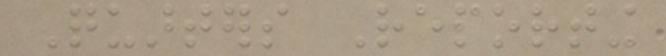Quarters Reporting
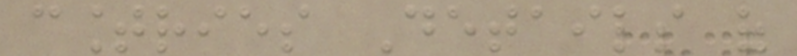countries Details of
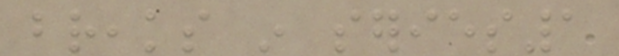breaks in series1
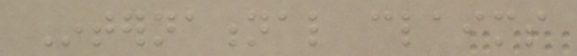International claims
